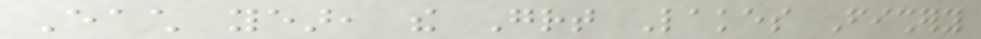Each year, the Great Lakes Fishery
